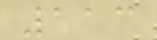113
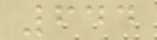644
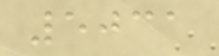5031
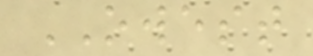OWEST
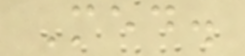Med.
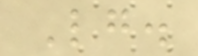Lg.
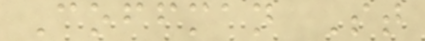Coffman St
